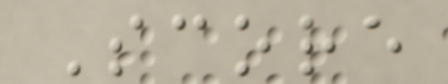Score
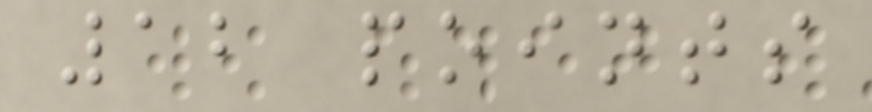12 points
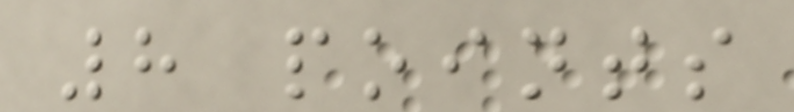8 points
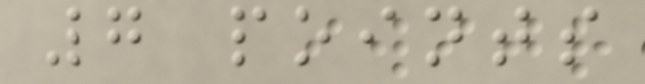7 points
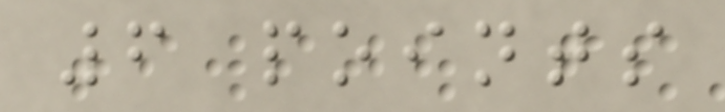6 points
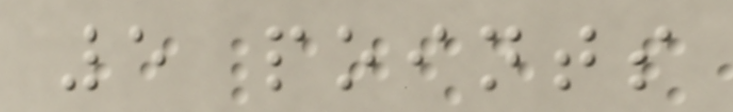5 points
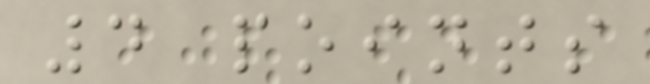4 points
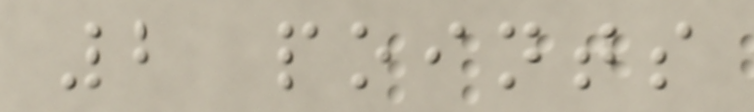2 points
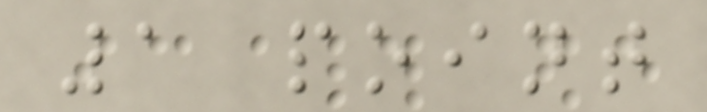1 point
